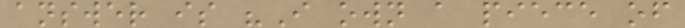answer is "I own a piece of
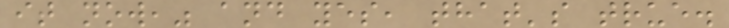it now," and yes, that's true.
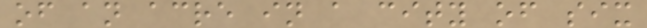of an acre in a city of six
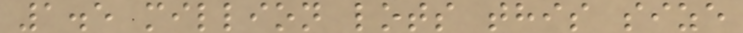1.5 million lots this size
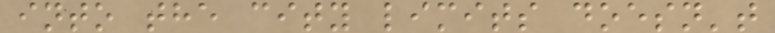into the city limits doesn't
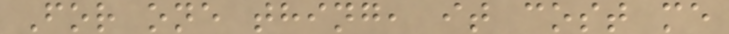For one thing, it cost me
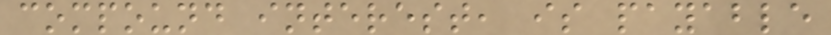compound interest, is payable
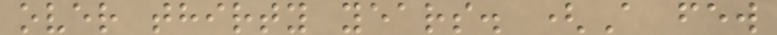over thirty years. (A few
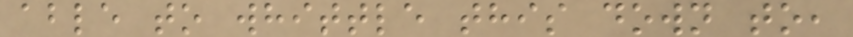able to whittle this down to,
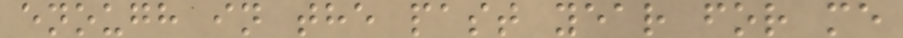enough in the past year for me
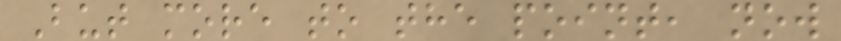But more to the point, now
